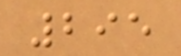295
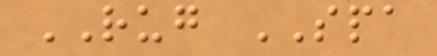RUG SPA
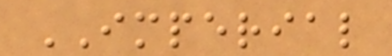IMPERIAL
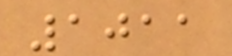1011
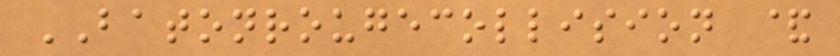BATONROUGECOLLISION &
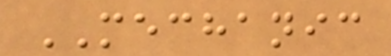MECHANIC
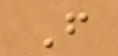F
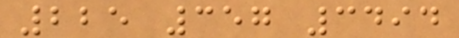225 357 3494
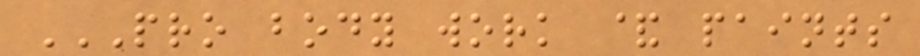PRO BODY WORK & PAINTS
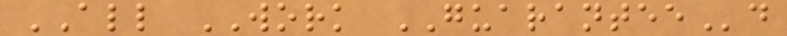ALL WORK GUARANTEEd
